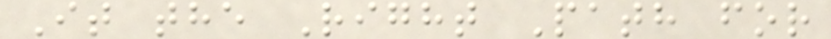It the Right Path for
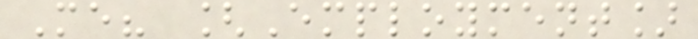Me? [Employment]
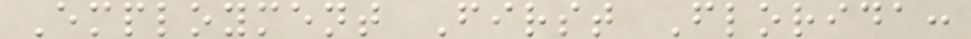Employment First Florida:
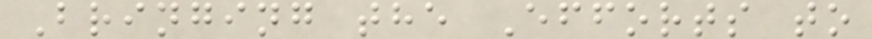Bringing the Efforts to
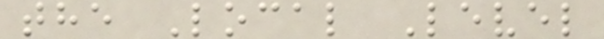the Local Level
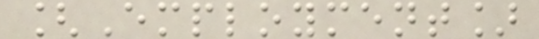[Employment]
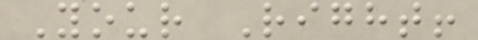Your Right!
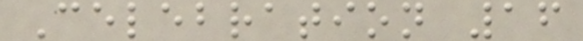Celebration 16
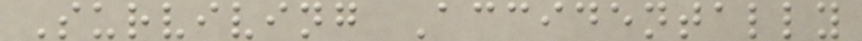Surviving Accidentally
